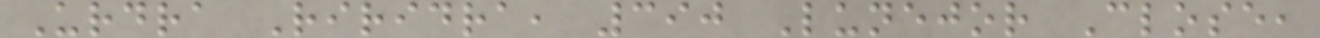Urdra Riridra, 390 Lunejor Close,
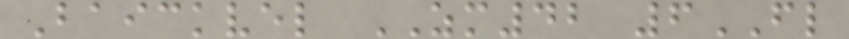Baickvel ZM42 6FL
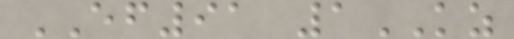EF91 1KZ
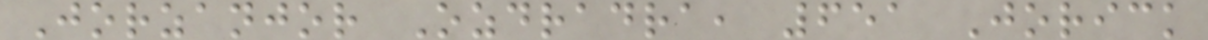Jorzanjor Ozdradra, 651 Jorick
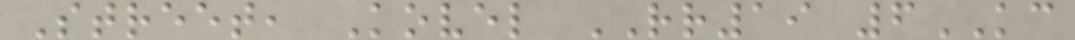Street, Kovel RR19 6KC
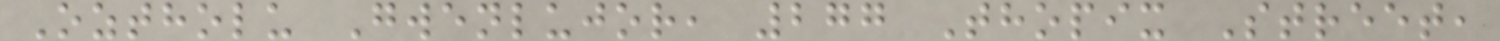Oztholu Gwenlujor, 277 Thopix Street,
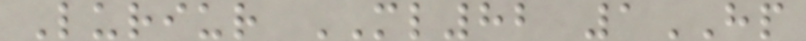Luriur ML82 1HP
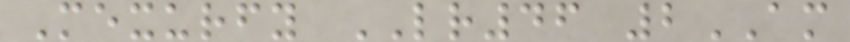Mexurfy LR46 2AM
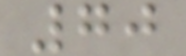70
